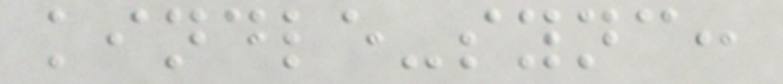kindle-sync:
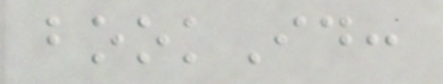bookId:
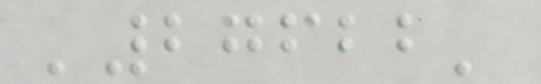'27622'
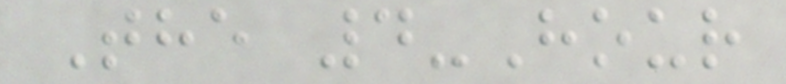The 4-Hour
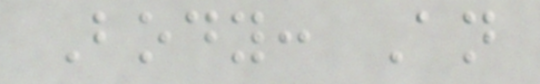Body: An
